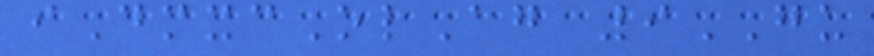iDmxcOlAg 9GU
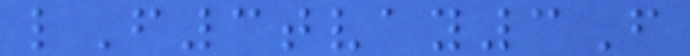lF3tvay3F
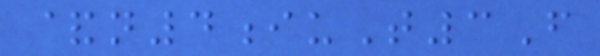&n4iuT3F
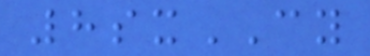8sxCY
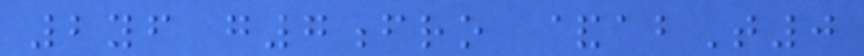2yf g7fro &abT0
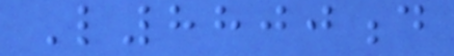L8800d
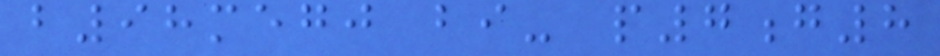b98megj bi- p7g8
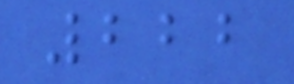222
